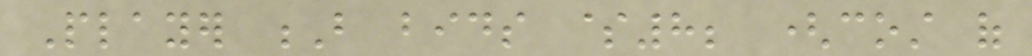Player B bids $8; (cost of
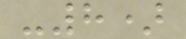-8)
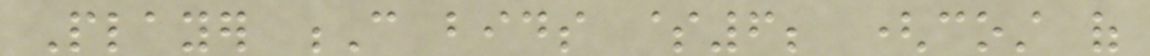Player C bids $6; (cost of
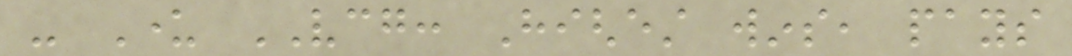- Under VCG: Highest wins, pays
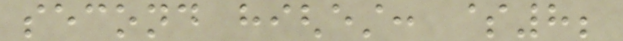second highest: $8;
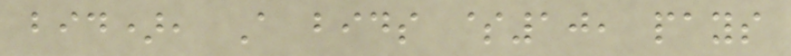bid), A bids $10, pays
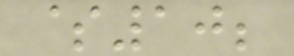$10;
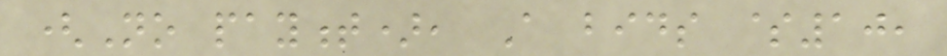(No payment), A bids $10,
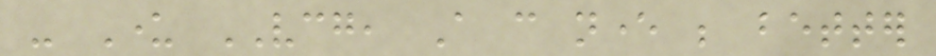- Under VCG, A can never be better
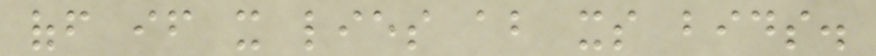off if it lies about its bids.
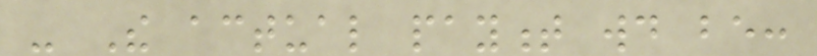- The actual payment would be:
